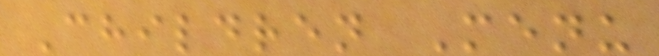Children Menu
